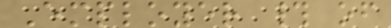Employer # of
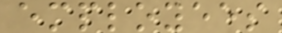employees
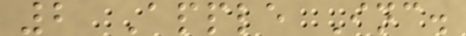2 Apple Inc.
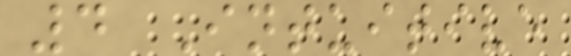4 Intuitive
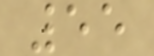55
